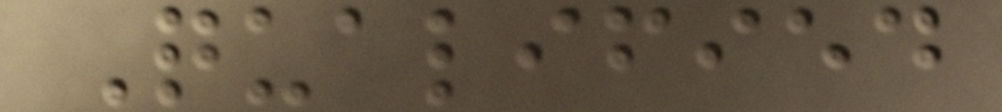Qualified
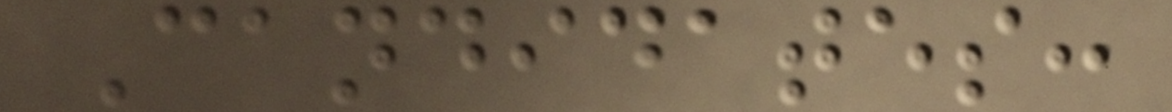Candidates:
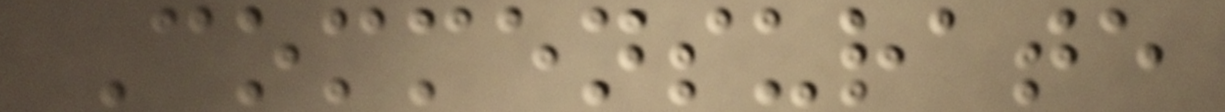Commensurate
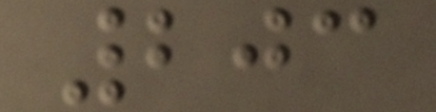203
